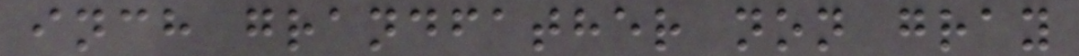inch grandfather non gray
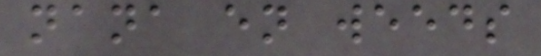nana en weeds
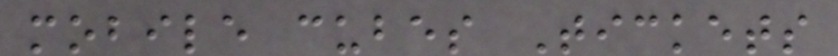mobile cubes Tickets
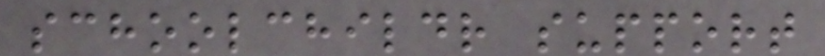schoolchildr support
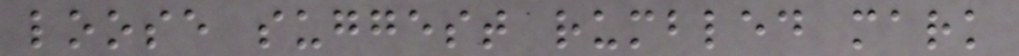loose suggest rumbled mark
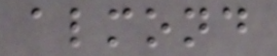almond
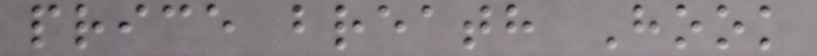price breath Hook
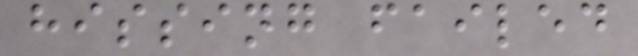hissing failed
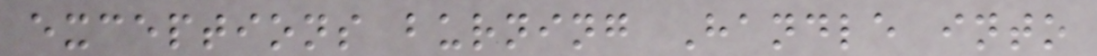exceptions burning Handle into
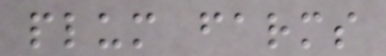plum farms
